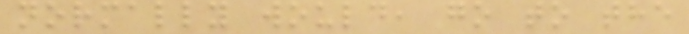normally would, go to the
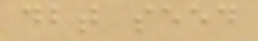dbt seed
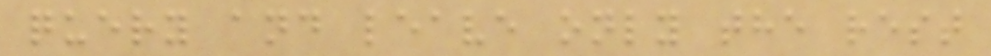query and leave only the rest
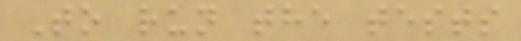To run the tests
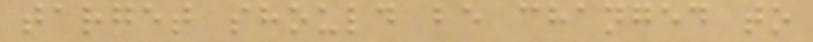target should be changed to
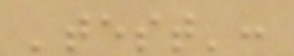'test':
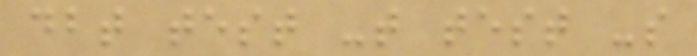dbt test -t test -s
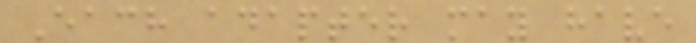Each adapter may have
